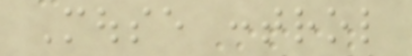Mouse control
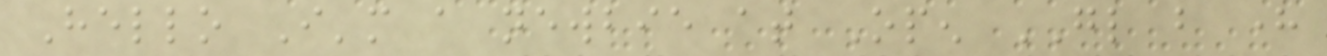Hello I'm a newbie at Open GL but here
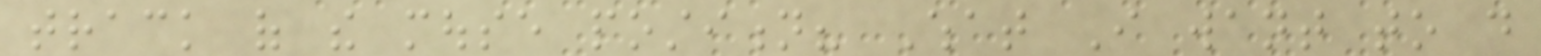track of the mouse postition? What I want to do
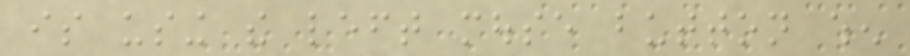is using the left mouse button when
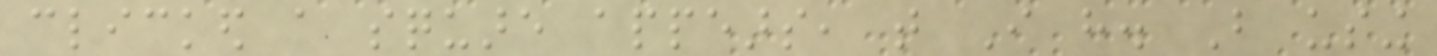clicked a square appears, that I have. But using
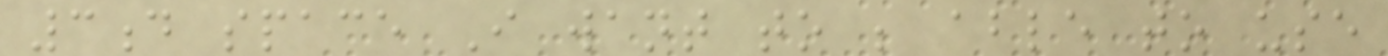3d space I want to be able to use
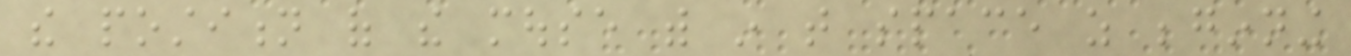the postition of the mouse with in that space as beginning
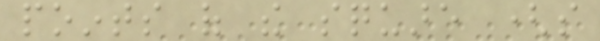points of the square (so
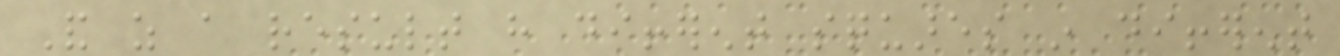And as a result have different squares in different
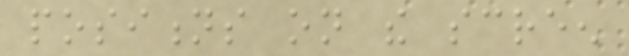positions on the screen
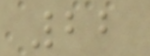22
